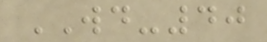WD-40
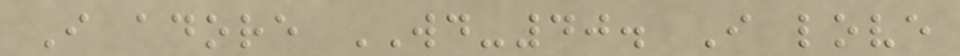I adore WD-40. I love
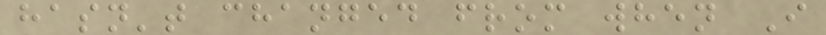hasn't changed from when I
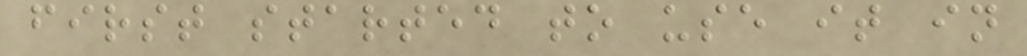first started to use it in
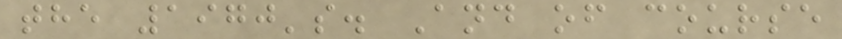the 1970's. And of course
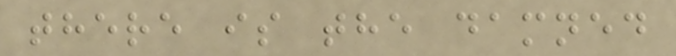there is the damned
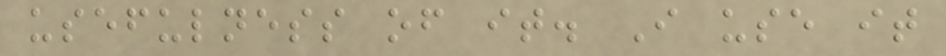usefulness of it. I use it
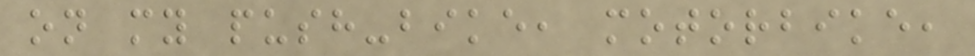on my push-bike, motorbike,
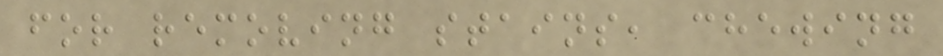for removing stains, chewing
